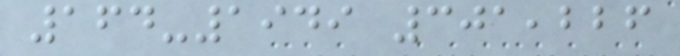164-1949 301,226
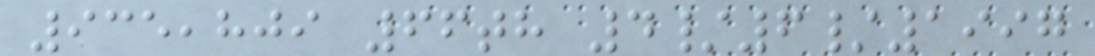935,809 66th 4/6/1997
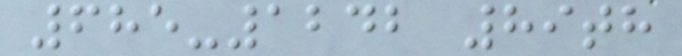685-1242 89th
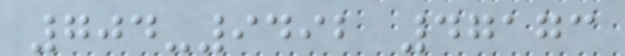704-9492 47173
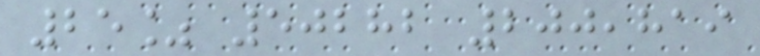25% 50282 200,819
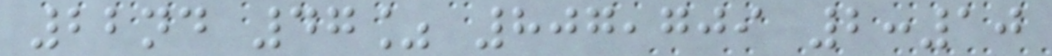22nd 47% 807,709 2:10
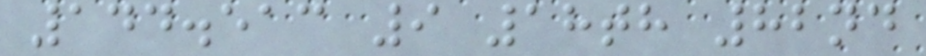144.513 9 18th 82nd
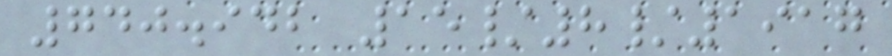740.942 15/8/1917
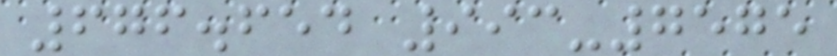676.654 993-7575
